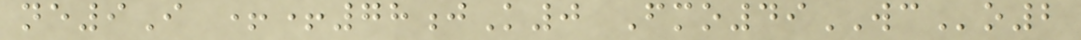ne9I ++78jK0 Fmo49WCo2
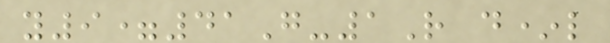y9=41G-1R d*l
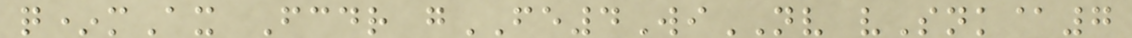q*mAx Fcdr gFE4WiNV vSnk@7
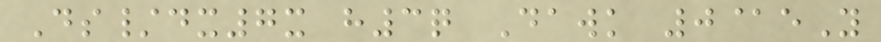Ds/dx7x h3q Dawk 0@eY
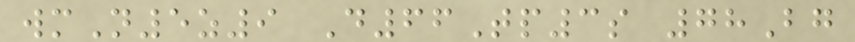wmN5z9 D66Tp3s 78Bg
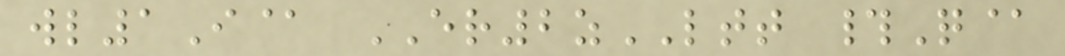wl1I@ ER2zLTT #Q@
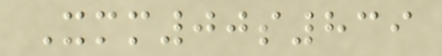Xmm00s839
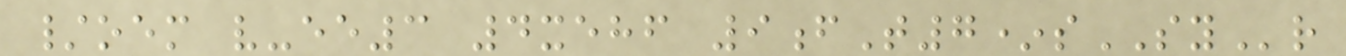/oem v-ee3 4xehf 9fT7*sSYr
